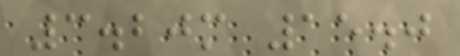3.20m 15.0
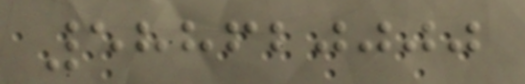588620000
